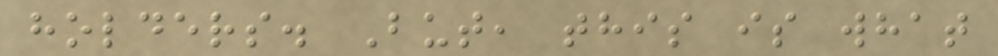holders. But, this is what
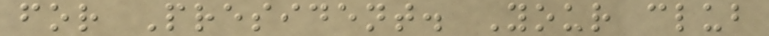for President. Your club
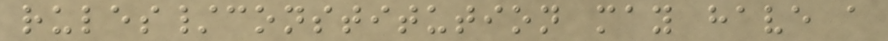rules/constitution may have a
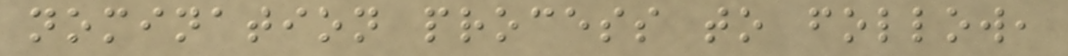nomination process to follow,
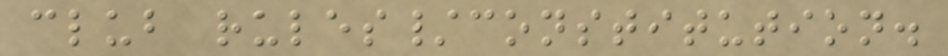club rules/constitution.
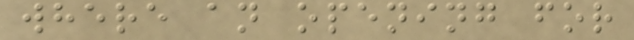where an opening for
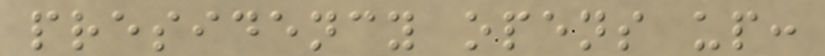presidency opens up:
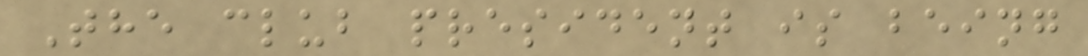The club president is being
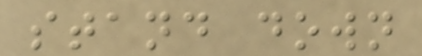stand down
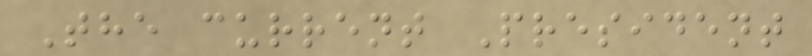The current President
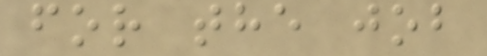for the job
